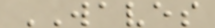WAVES
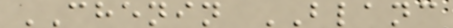CHENIN BLANC
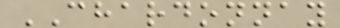CHARDONNAY
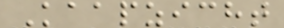Kaapzicht
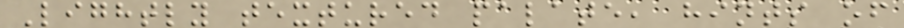Lightly textured palate, hints of
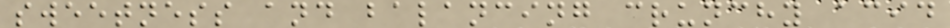sweetness and balancing crunchy acid
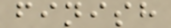finish
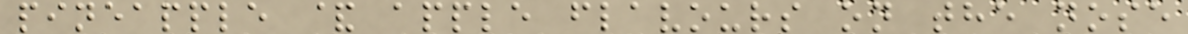pineapple & apple flavours on the nose
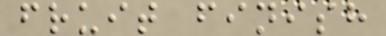fruit finish
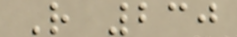R 230
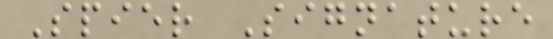Spier Signature
